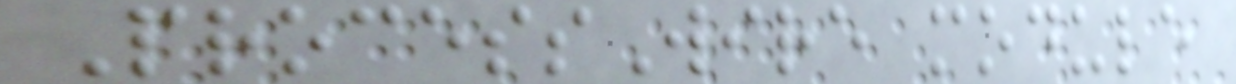ProcessWire module
